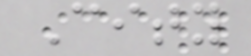City
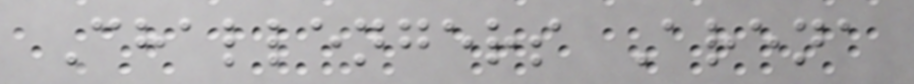Challengers Arena
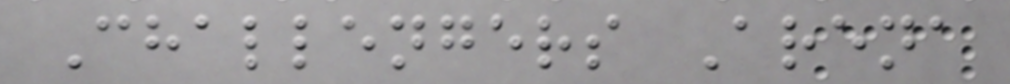Challengers Arena
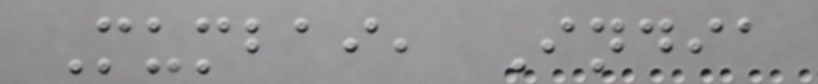Mumbai, India
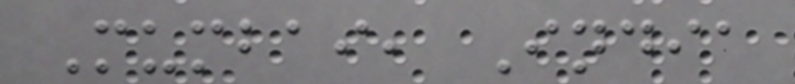Mumbai, India
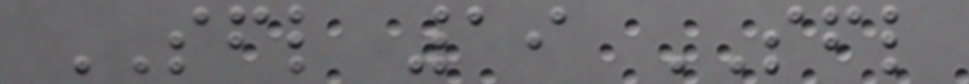SFL 19 SFL
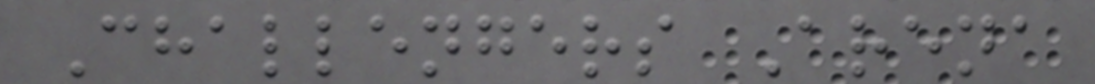Challengers Arena
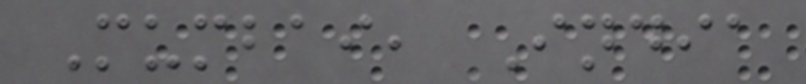Mumbai, India
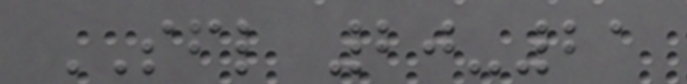SFL 20-21
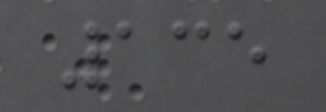135
